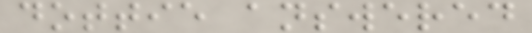dottie answered
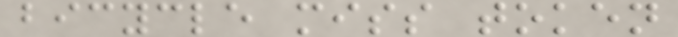bicycle miss token
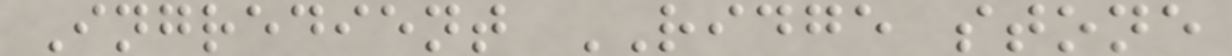Ingredient RIDGE stone
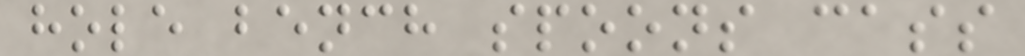hole bench spoons cass
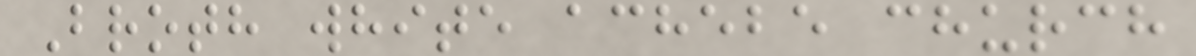Broth white achebe church
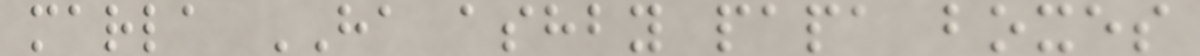marla HA ashby papa boxes
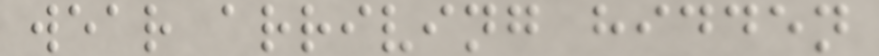wear arriving hidden
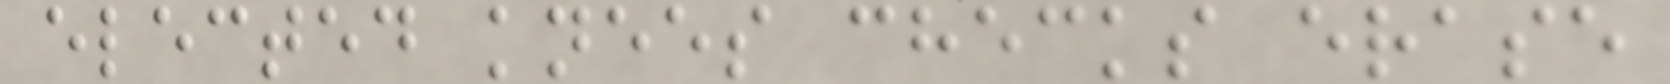elected knees checks erase
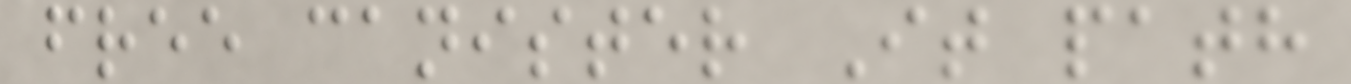free canister It path
